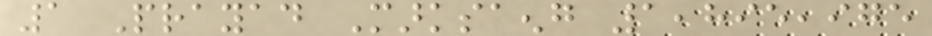1 Prayad Marksaeng 1,895,975
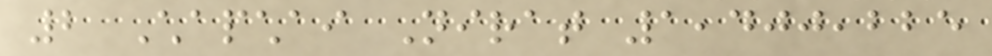2 Chapchai Nirat 1,400,225
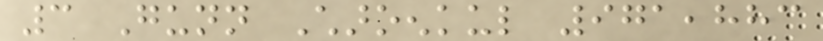3 Gunn Charoenkul 971,883
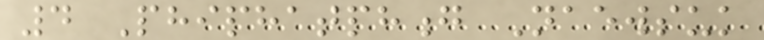4 Phiphatphong Naewsuk
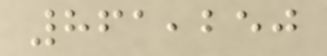861,250
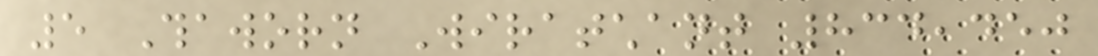5 Thaworn Wiratchant 834,450
